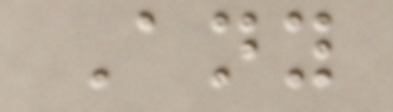Any
